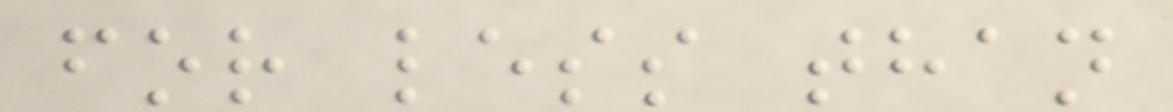for less than
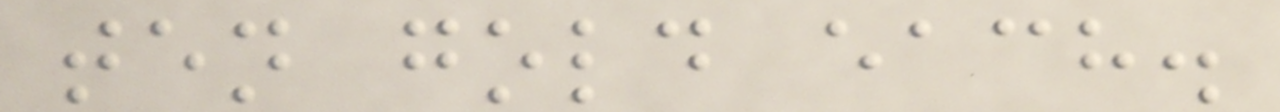ten gold each.
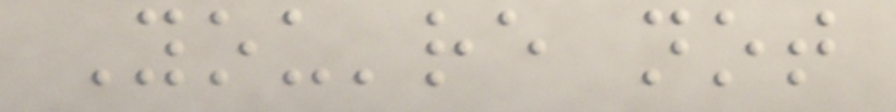You're not
